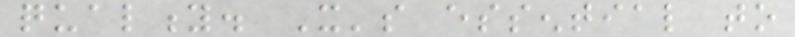quality. It's essential to
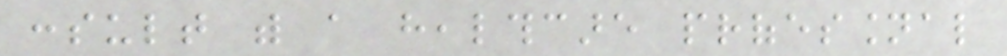consult with a healthcare professional
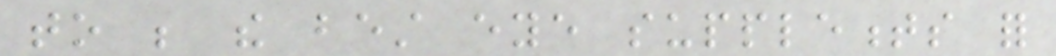to be the best eye supplements for
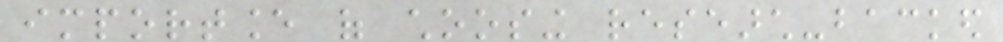importance of choosing research-backed
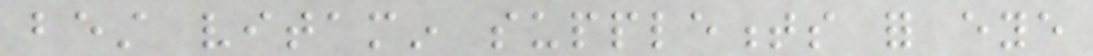best vitamin supplements for eye
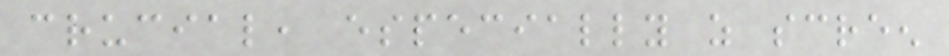crucial, especially as screen
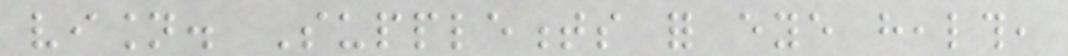vision. Supplements for eye health,
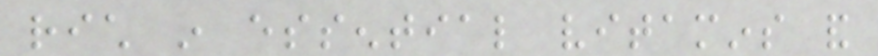rich in essential vitamins and
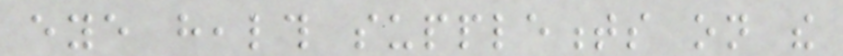eye health supplements on the
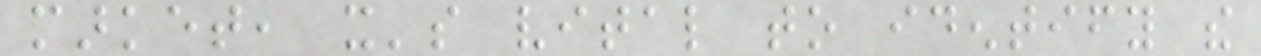market, it's vital to identify the
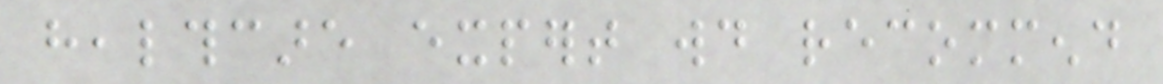healthcare expert would recommend
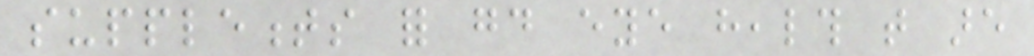supplements for good eye health that are
